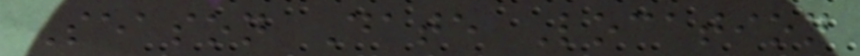Season Date Location
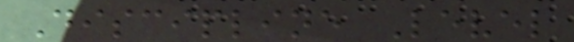Discipline Level
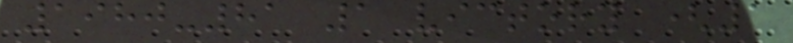1980-81 1 victory (1
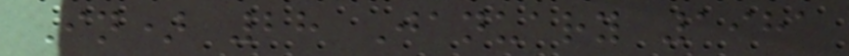In) 28 January 1981
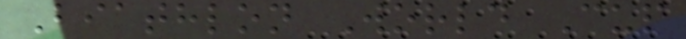Biathlon World Cup
